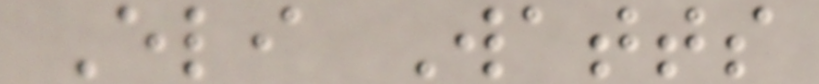Eli Watts
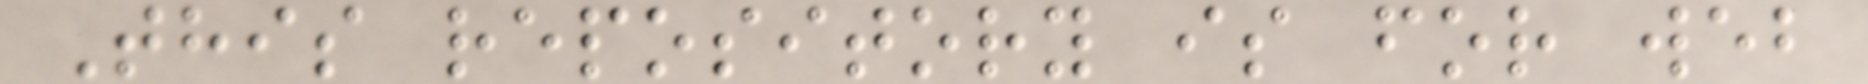This repository is for web
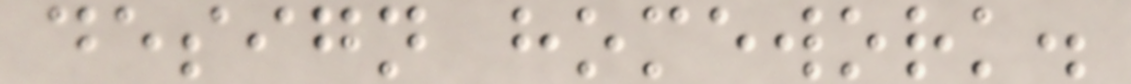design homework.
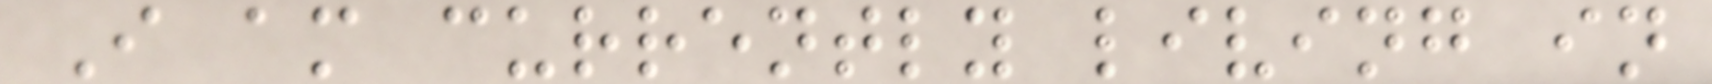I am currently living in
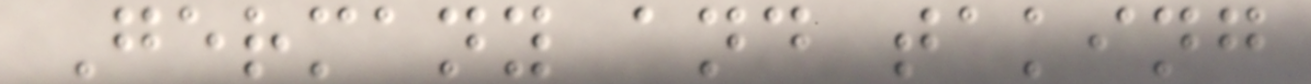Germany and taking
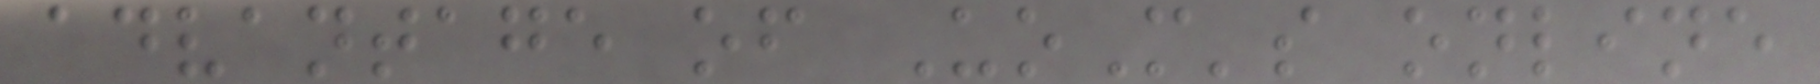advantage of UoM's online
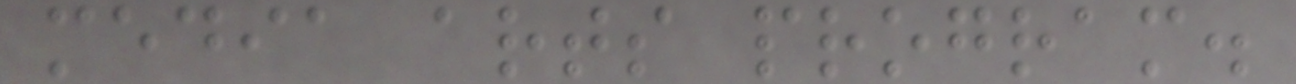media arts program.
